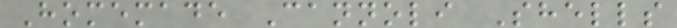Homemade Cannoli Shells
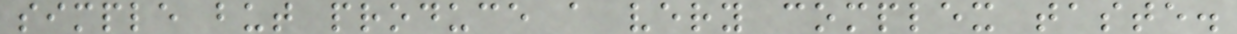simple but produce a very complex taste.
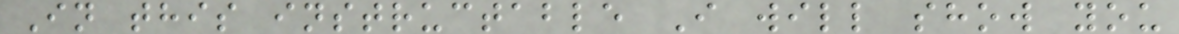In this instructable I will show you
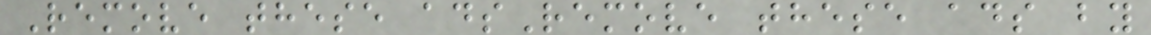Remove these adsRemove these ads by
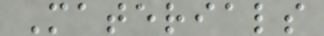Materials
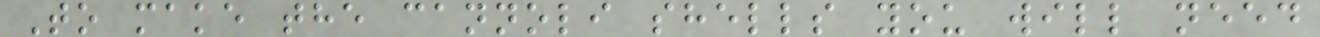To make the cannoli shells you will need
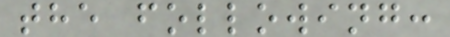the following:
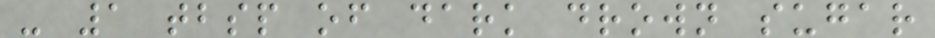- 1 tbsp of dark drown sugar
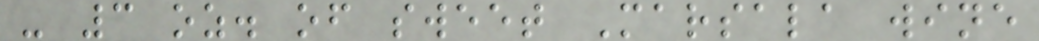- 3 oz. of sweet Marsala wine
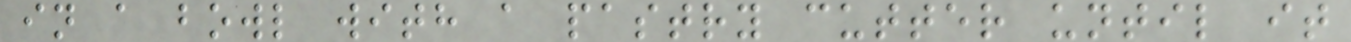in a bowl with a pastry cutter until it
